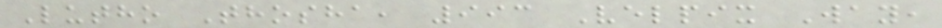Lutho Thosha, 993 Velpix Way,
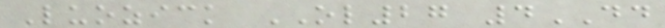Luozick OL27 4DD
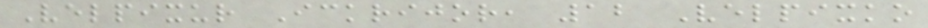Velpixur Ickrijor, 12 Velpixko
